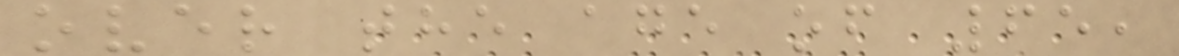over the age of 65,
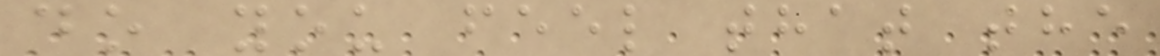do you feel that the
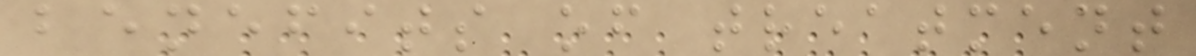benefits of treatment
